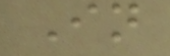In
